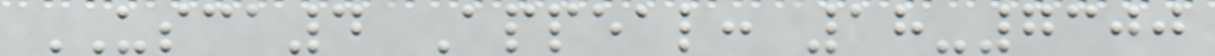USCA4 Appeal: 18-7300
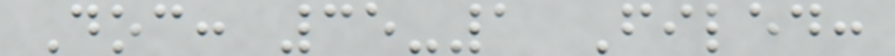Doc: 35-1 Filed:
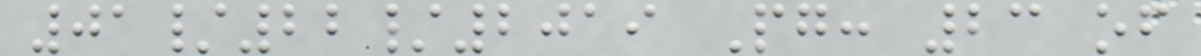01/22/2019 Pg: 23 of
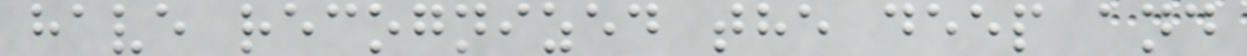have recognized the deep and
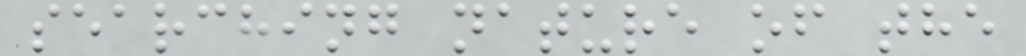searching nature of the
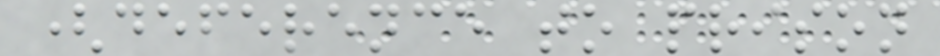(deference to prison
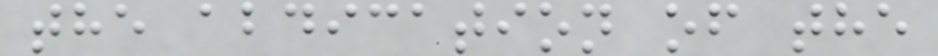the abdication of the
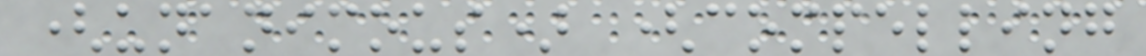(unanimous) (compelling
